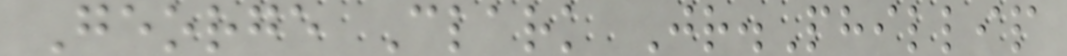George Clark Jr.Phillip
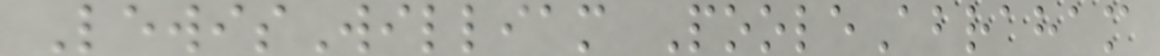LewisWilliam PooleAbraham
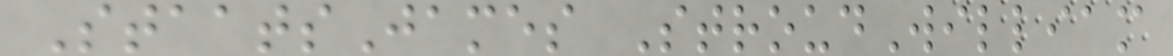StaatsJames StroudWilliam
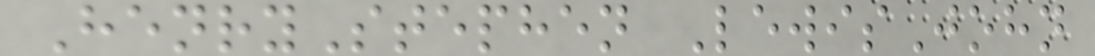HenryStephen LewisJohn
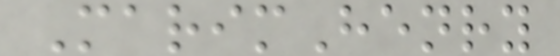MarimHenry
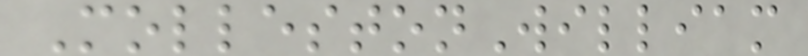MollestonWilliam
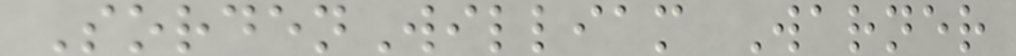SordenWilliam Warner
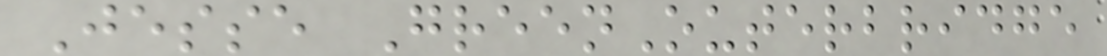Jesse GreenOuterbridge
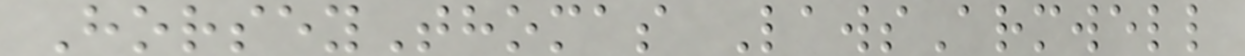HorseyThomas LawsArmwell
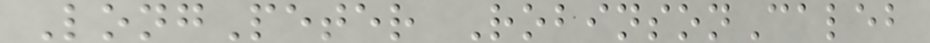LongPeter RobinsonCaleb
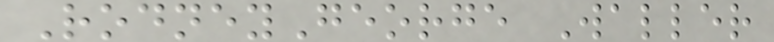RodneyGeorge Waller
